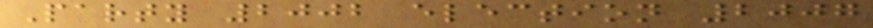Party 2002 election 2007
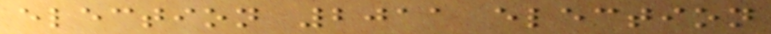election 2011 election
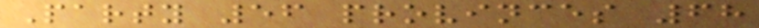Party 56 provinces 68
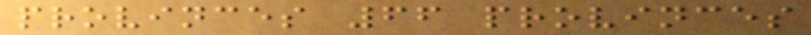provinces 66 provinces
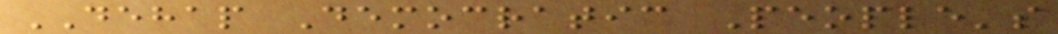DEHAP Democratic People's
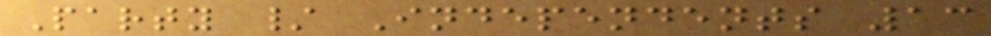Party / Independents 13
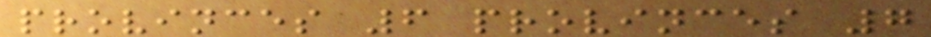provinces 6 provinces 7
